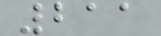211
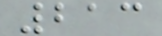213
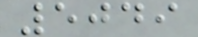5049
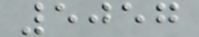5057
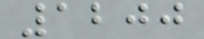1200
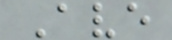Ave
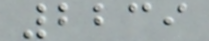2239
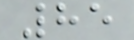85
